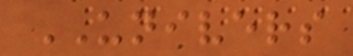UNIVERS
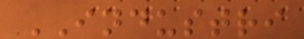INDUSTRI
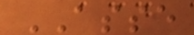ASSE
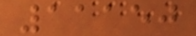11150
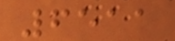6511
